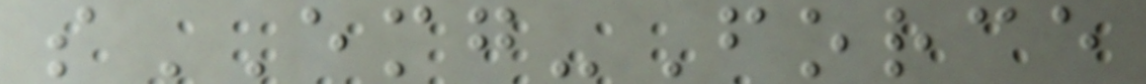sEMG-Force
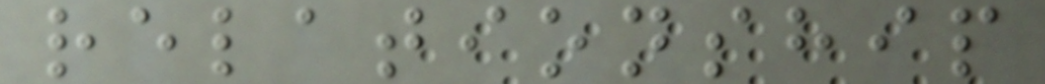relationship
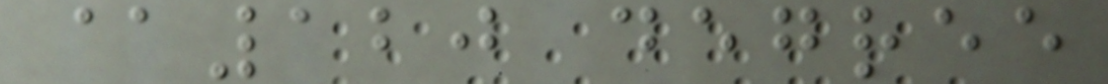@120 degree
